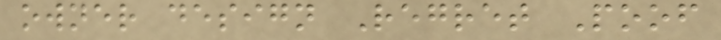owner design Regret Poof
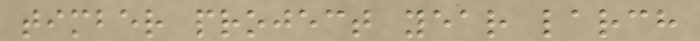timber project year larch
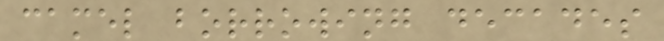camel borrowing decades
